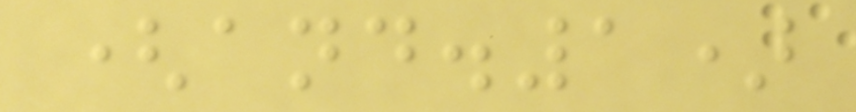(and.1)
